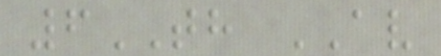6TH AV
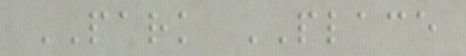PARK PLACE
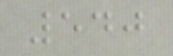540
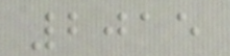2015
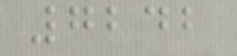7242
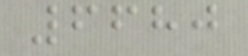6680
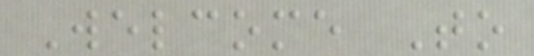Welcome To
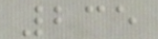235
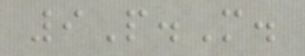9P.M.
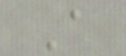A
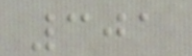301
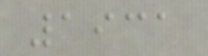1931
